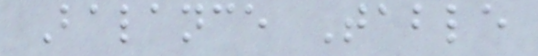Balance Table
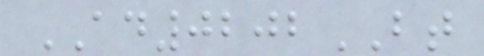AD0202BT
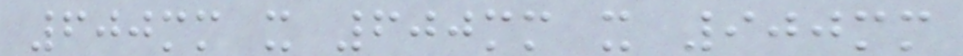600mm x 600mm x 900mm
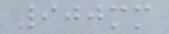900mm
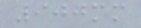900mm
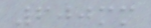600mm
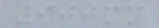900mm
